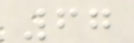67
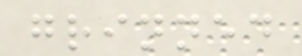grinned
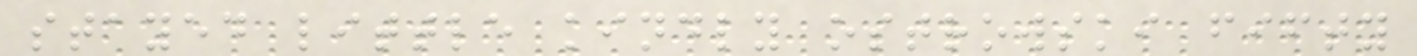stayed little kindly ostrowski fifty
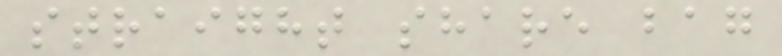straight share bag
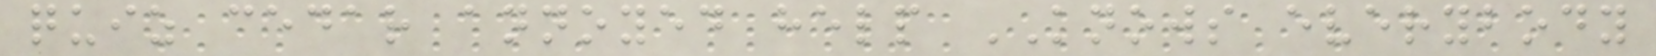quiz cedar annoyed help KNOWS everybody
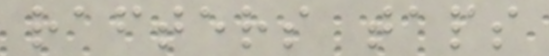rafters taps
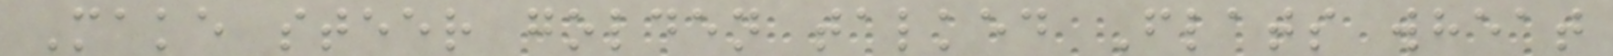Make steer golden talked Flats wheat
